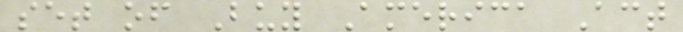set of Buy America Act
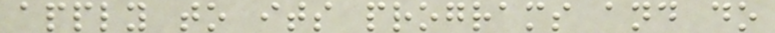apply to its programs and do
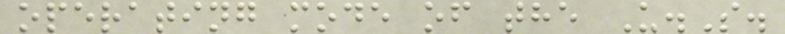operating mode of the U.S.
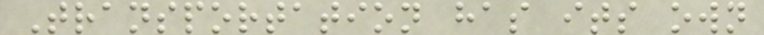Transportation has its own
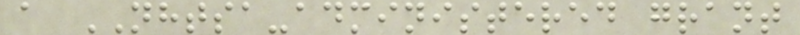a NHTSA-administered grant
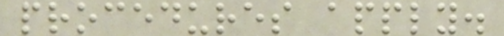procedures apply.
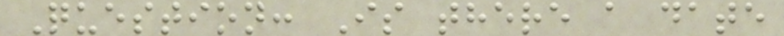Question: Is there a date
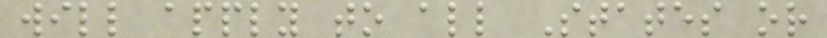will apply to all States or
